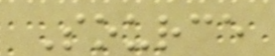Source
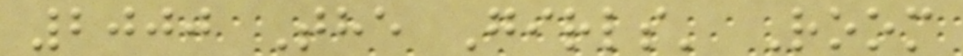2000 The Girls' Room
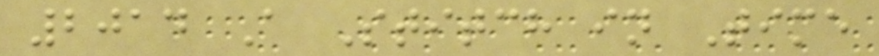2014 A Stitch in Time
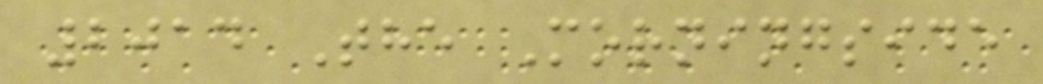2014 The Morningside
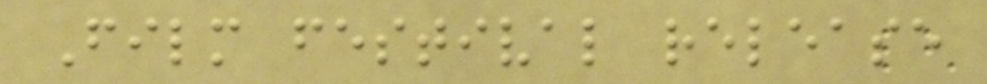Film festival release
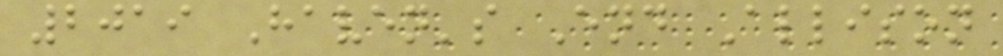2019 Haven's End Allison
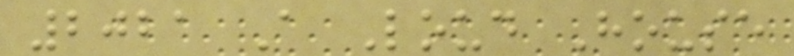2021 A Loud House
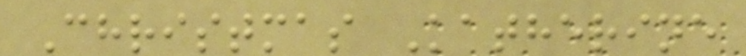Christmas Katherine
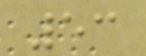53
